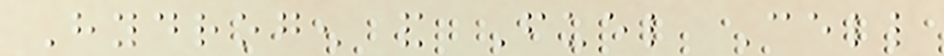Hydrogen and Fuel Cell
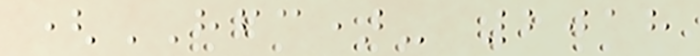(HFC)- 2018
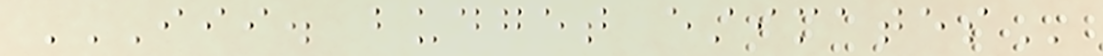III. BUDGET ESTIMATES
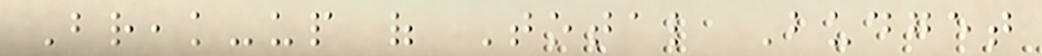Break-up of Total Budget
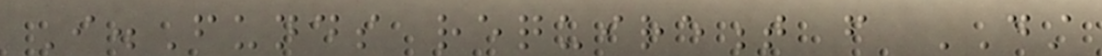I.Funds requirement from DST
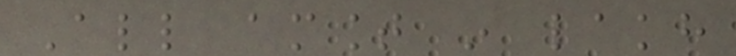All amount in lakh
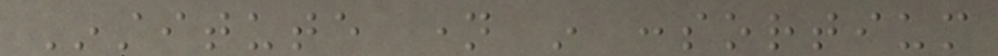Institute name in consortium
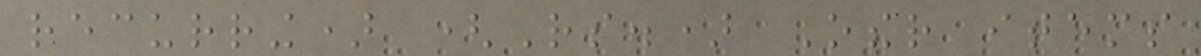recurring) (Rs.) Other items
